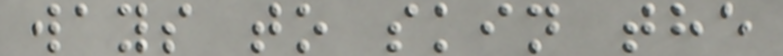ways to skin the
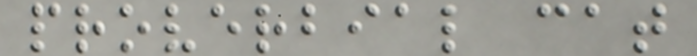proverbial cat
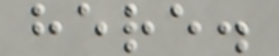here.
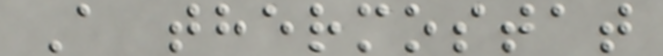A thermostat
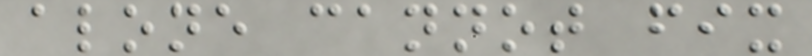alone cannot fix
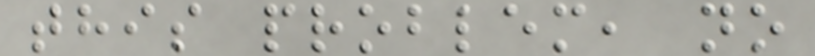this problem, no
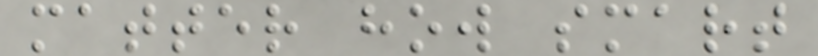matter how smart
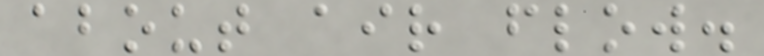about air flow.
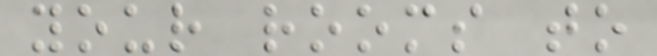your rooms to
